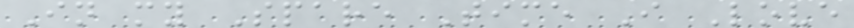In my Spare Time I Love
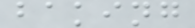baking
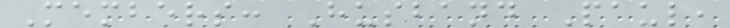Members: Husband Paul,
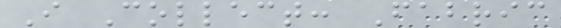I Collect: Fabric
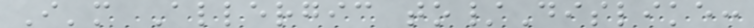I'm Allergic to/Dislike:
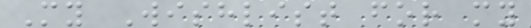My Wishlist for my
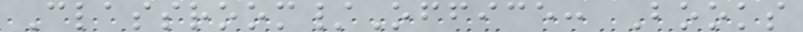Classroom/Office: Books
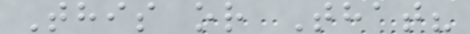This or That?
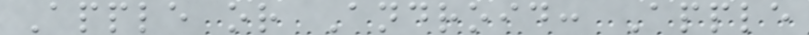Apple or Android: Apple
